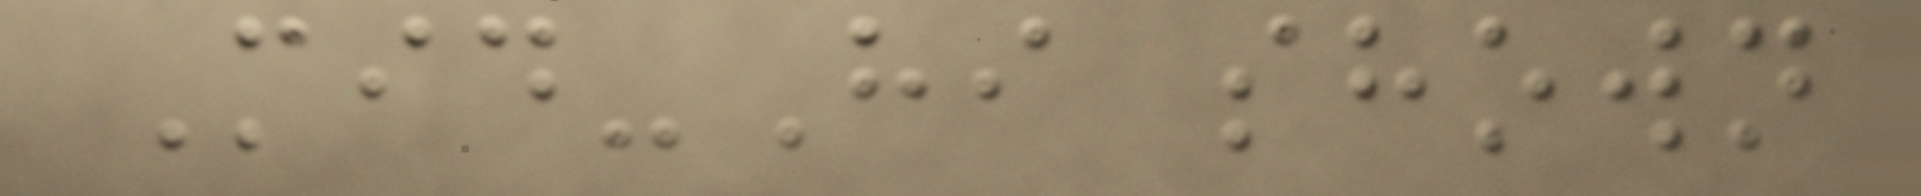Mid-Hi shown
